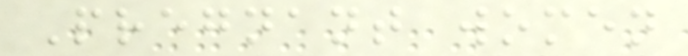Pregnant women
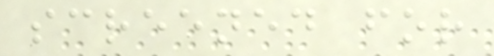screened for
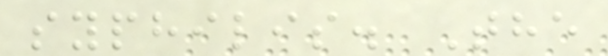syphilis. The
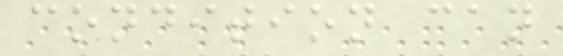condition can
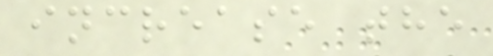increase the
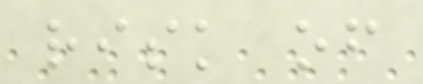risk of
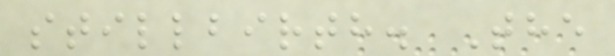stillbirth. The
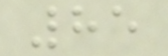85
